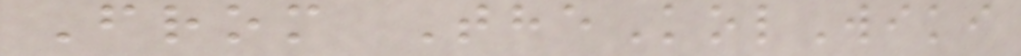From TheKolWiki
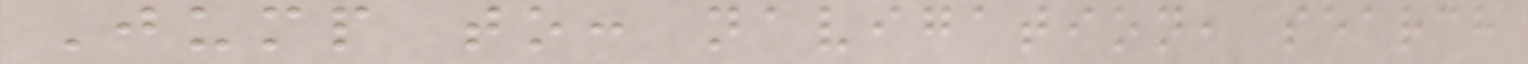Jump to: navigation, search
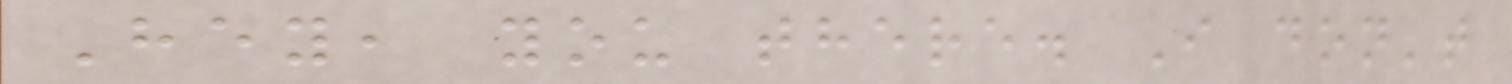Hey, you there. I don't
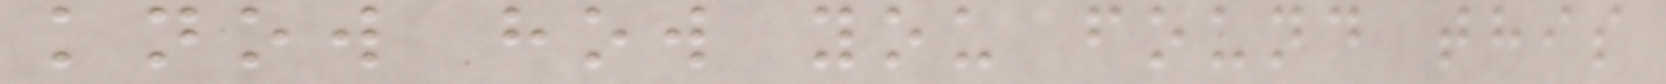know how you found this
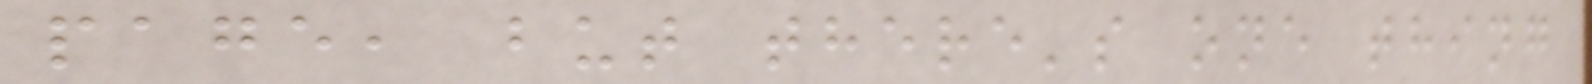page, but there's one thing
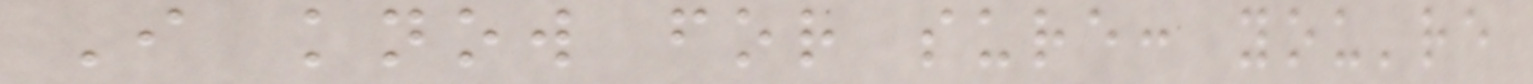I know for sure: you're
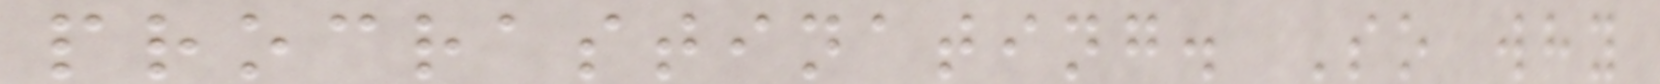procrastinating. So why
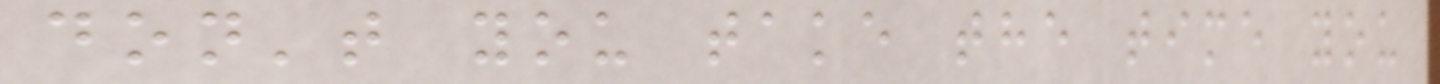don't you take the time you
